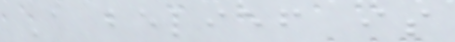A belief is
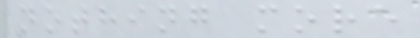nothing more
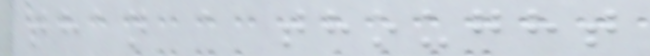than a thought
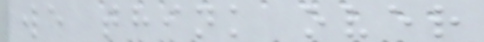we think over
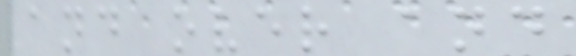and over and
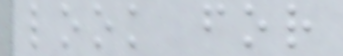look for
